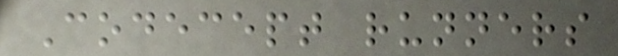Codecept runners
